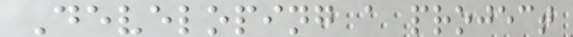Developing a project
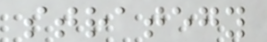strategy
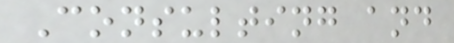Consulting and
